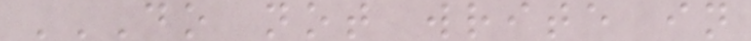DO NOT WRITE IN
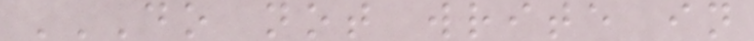DO NOT WRITE IN
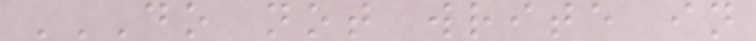DO NOT WRITE IN
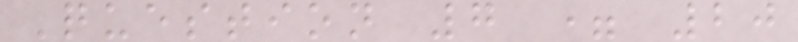Question 7 = 20
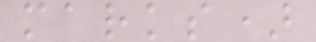marks)
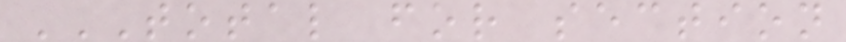TOTAL FOR SECTION
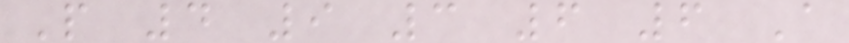P 4 9 3 6 6 A
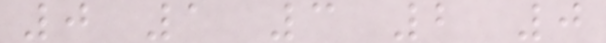0 1 3 2 0
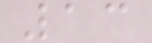13
